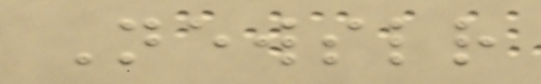Newsletter
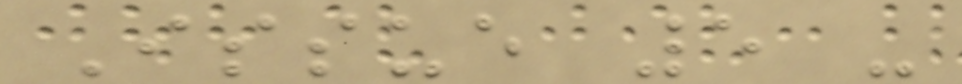Issue 5 -
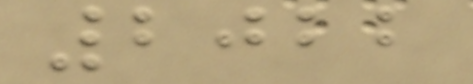2022
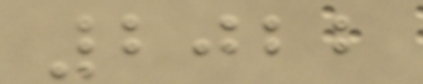2022
